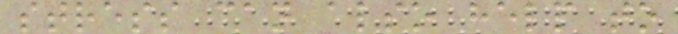stress can also help to
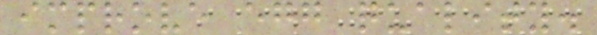improve egg quality.
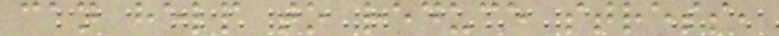can help to reduce stress,
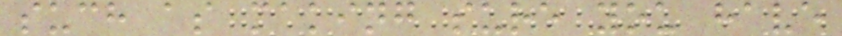such as making sure you have
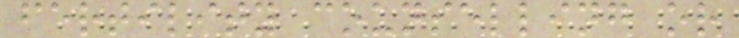fertility counselling or
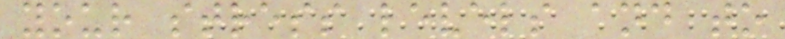your stress levels and to
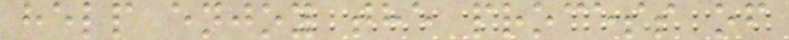help enjoy the process of
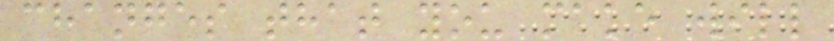changes that you make will
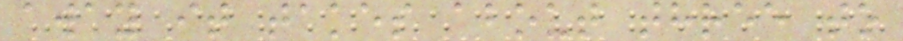away it takes about three to
